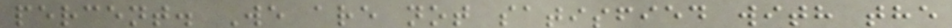percent. We are not satisfied with the
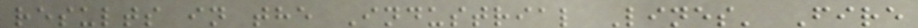results in the Industrial Lines' Fire
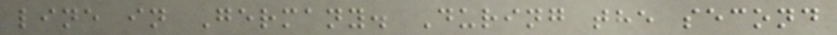line in Germany. During the second
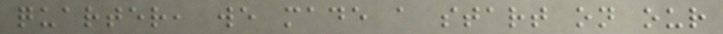quarter, we made a start on our
